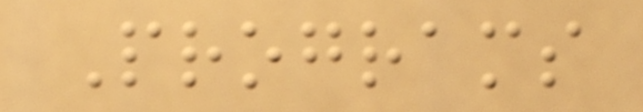Programs
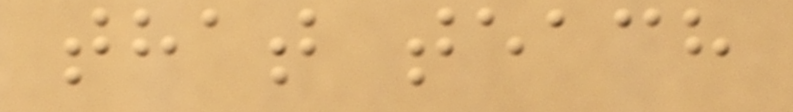that teach
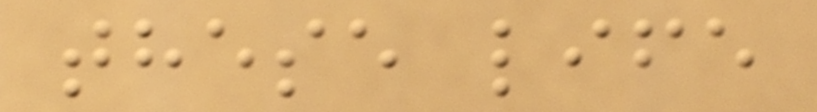these life
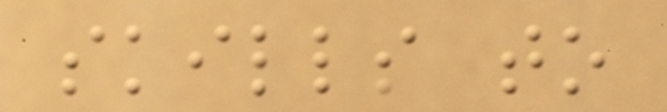skills to
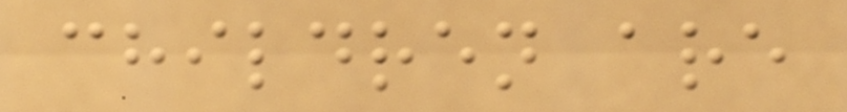children are
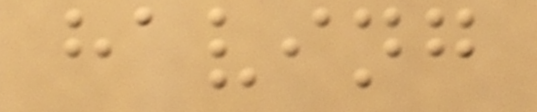having
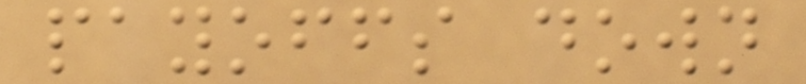payoffs down
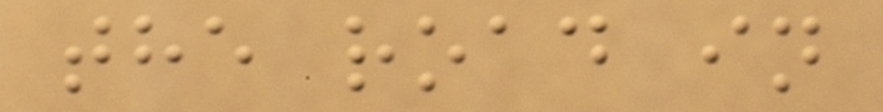the road in
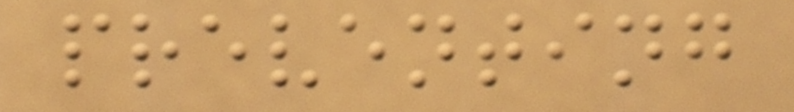preventing
